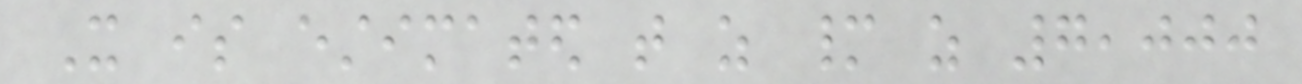It is estimated that as many as 7,000
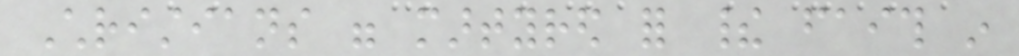Christians were martyred for their faith in
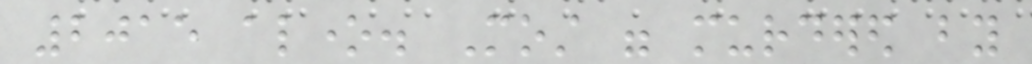2015 alone. Most were murdered by
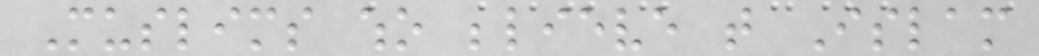Muslims who believe that Islam
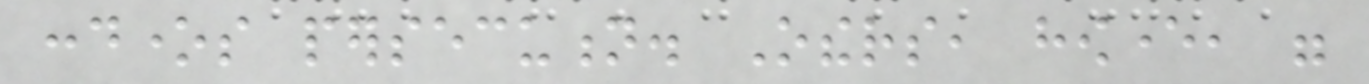condones persecution. Others, however, were
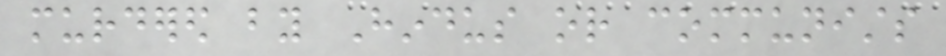murdered by Hindus or communists
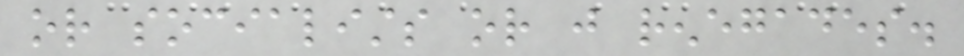or socialists or just renegades.
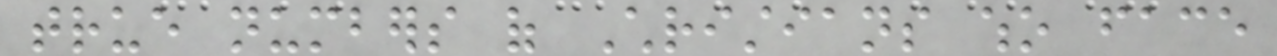true numbers of Christians who face
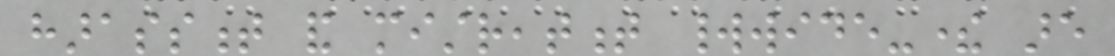harassment and mistreatment worldwide-there are
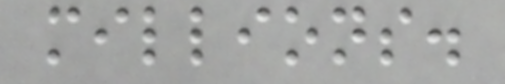millions.
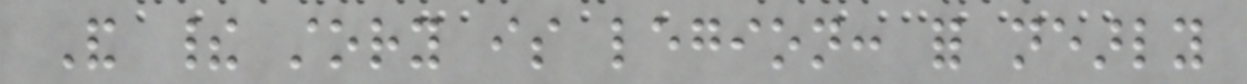And their story is legion: for nearly
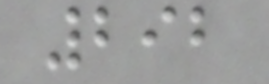292
